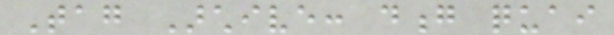Tag Archive: dong quai
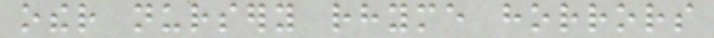other nursery rhyme horrors
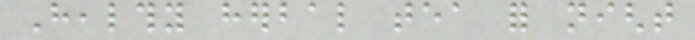Healthy herbal tea for night
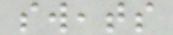sweats
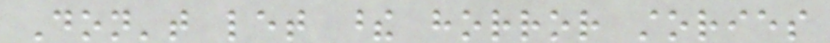Don't let these horror stories
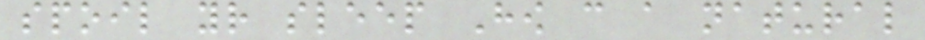spoil your sleep How can a natural
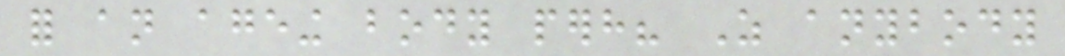for an ageing body perhaps? As anybody
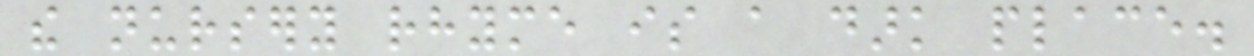the nursery rhyme is a dark place.
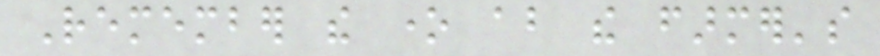Remember the one about the farmer's
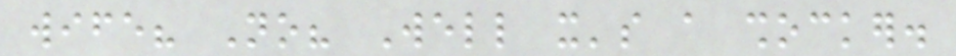wife? No? Well it's a shocker.
